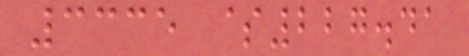3335 $227.41
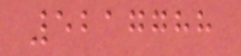5217788
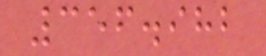356.982
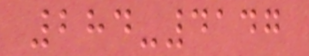284-4147
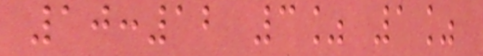10:12 3% 1%
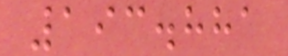193.881
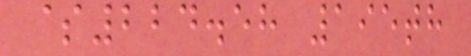$224.58 195th
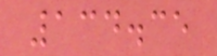134.35
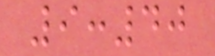9:40
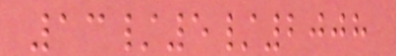13/5/2008
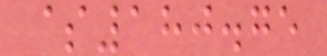$180.75
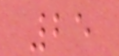25
